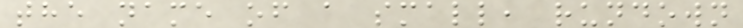the name of a small, rundown
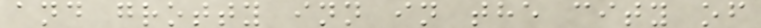and grotty inn in the city of
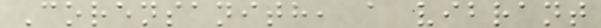Corensanith, a vibrant
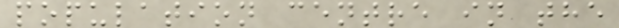population centre in the
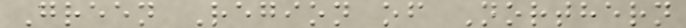Green Region of Northern
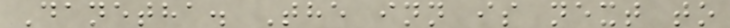Danetha. The inn is next to
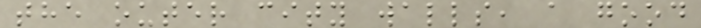the outer city walls, a good
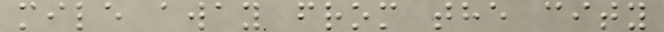mile away from the city
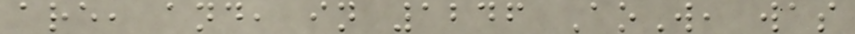are, and, in 1246 AoW, was
